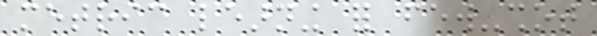metric learning for few-shot
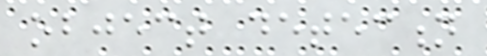object detection
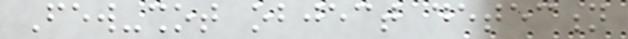Few-shot object detection
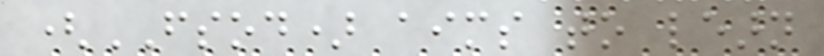(FSOD) aims to learn
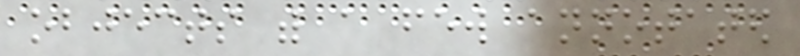objects with a few annotated
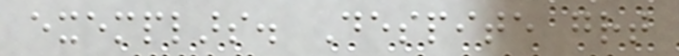exemplars. Despite great
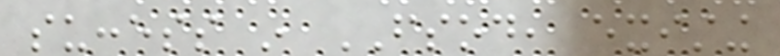success in FSOD, existing
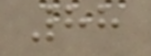88
